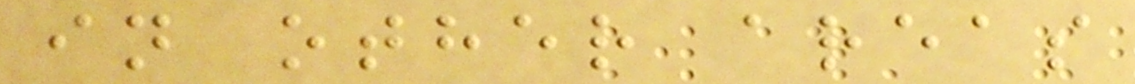in other areas
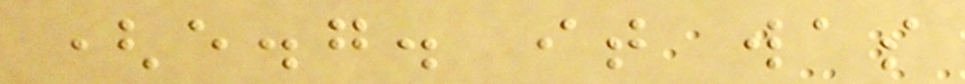(e.g. it was
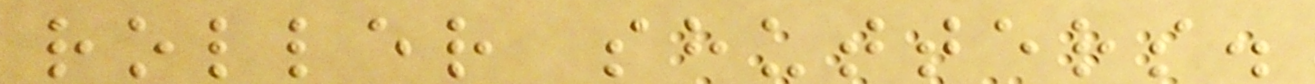roller shutters.
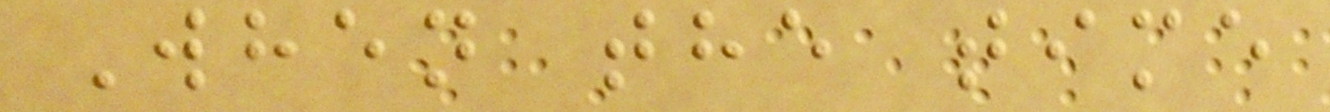When the time
